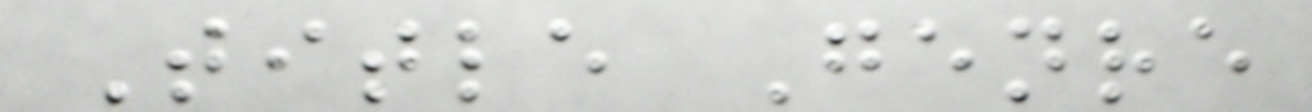Title Genre
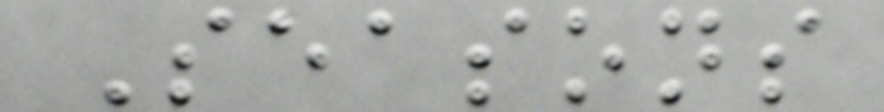Seasons
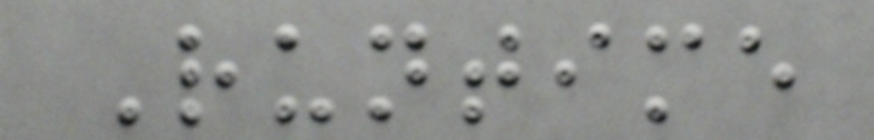Runtime
